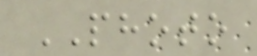PHOTO
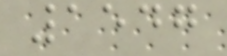1547
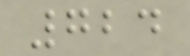724
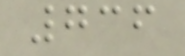736
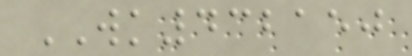WK432150
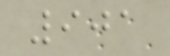901
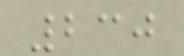230
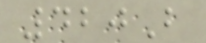420B
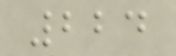224
